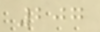207
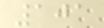101
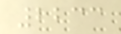2233
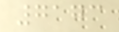7173
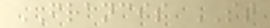FRANCIS ST
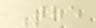The
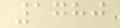1780
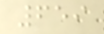659
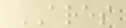ARES
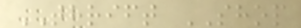THRIFT SHOP
